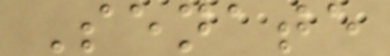Senate
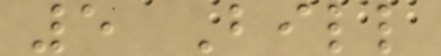5 Bill
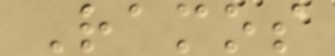Ramos
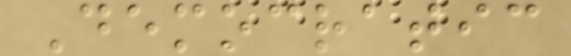Democratic
